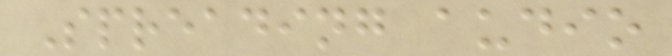Spreading audio
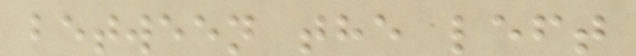between the left
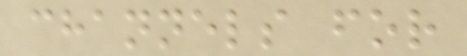channels for
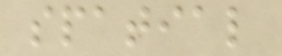spatial
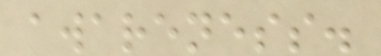awareness.
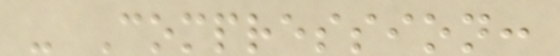- Compression:
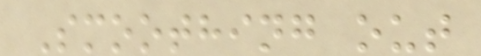Smoothing out
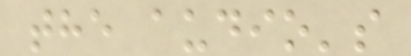the audio's
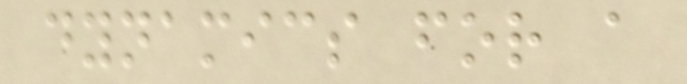dynamics for a
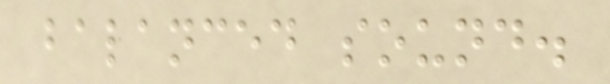balanced sound.
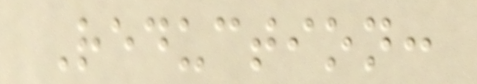Reduction:
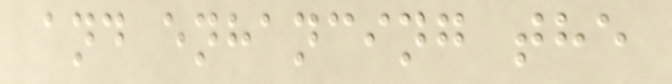and enhancing the
